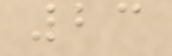23
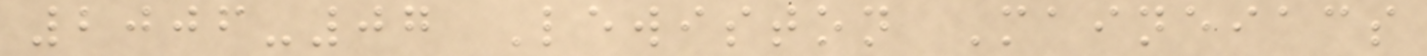2006-07 Lewiston Maineiacs
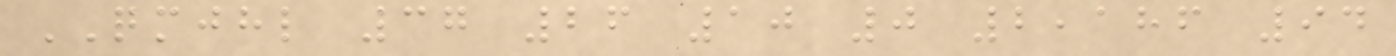QMJHL 37 26 10 0 2,186 94
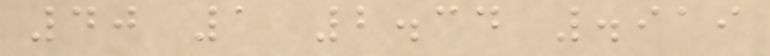40 1 2.34 .919
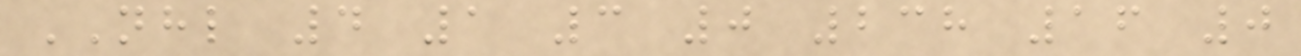NHL 4 1 3 0 238 16 0
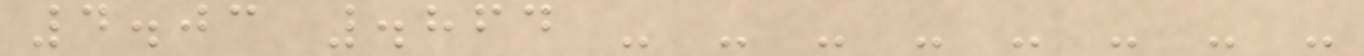4.03 .864 - - - - - - - -
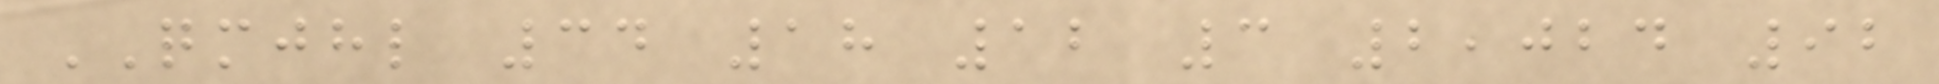QMJHL 34 18 12 3 2,024 92
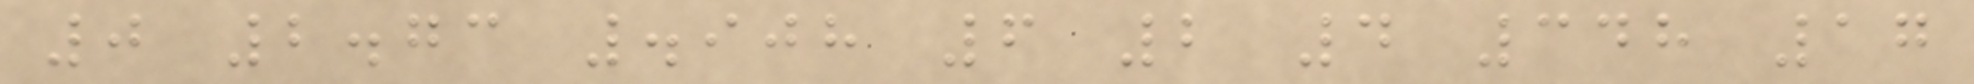0 2.73 .908 6 2 4 348 17
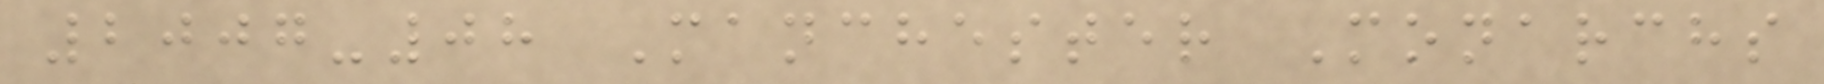2007-08 Manchester Monarchs
